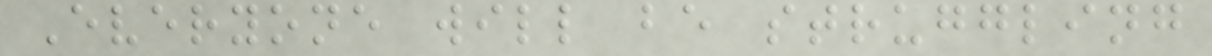Everyone will be struggling
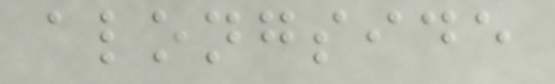alongside
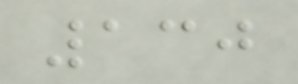130
